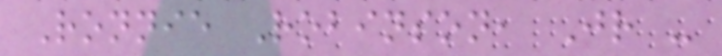Ronnie Robinson, Jr -
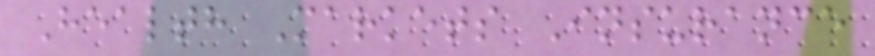Health Markets Insurance
